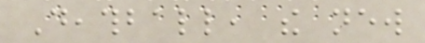Deathball, the new
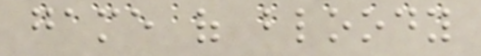game of bloody
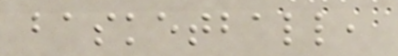basketball,
